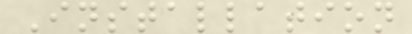Installation
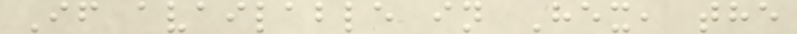If available in Hex, the
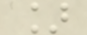]
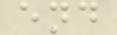end
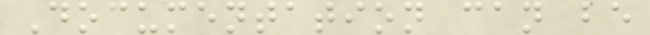Documentation can be
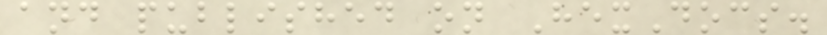and published on HexDocs.
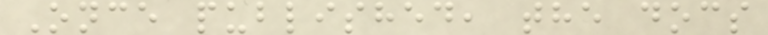Once published, the docs
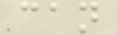can
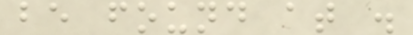be found at .
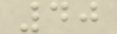40
